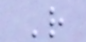R
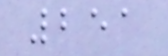251
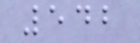542
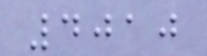4010
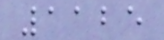1125
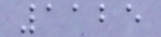1125
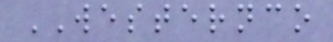WESTERNCO
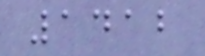1412
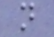n
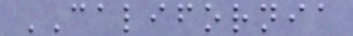CALIFORNIA
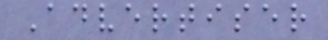Advertiser
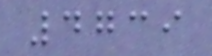4739
